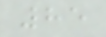85
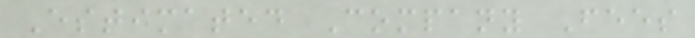Estimated Company Fees
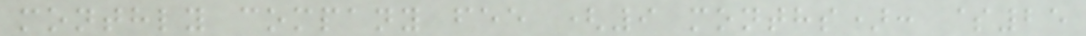monthly company fee (9 months): $25
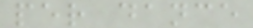per dance
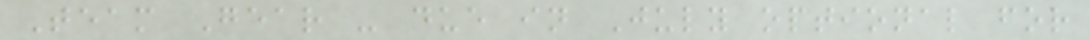Team Gear - due in July optional for
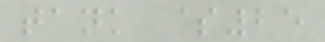tank $25
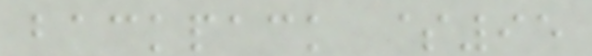backpack $95
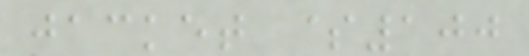jacket $100
